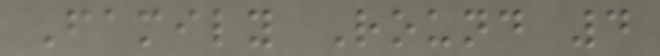Family Round 4
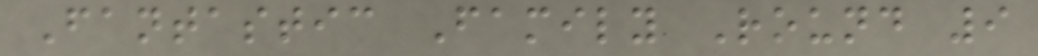Fantastic Family Round 9
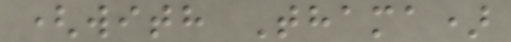(with Thama)
